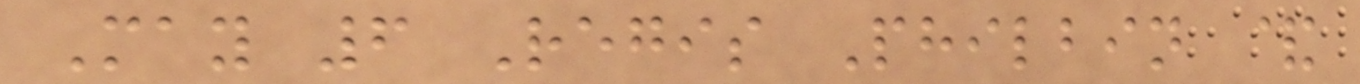May 6 Regis Philbin &
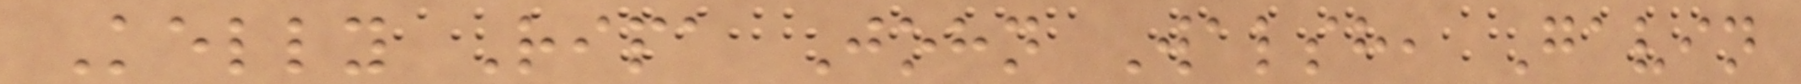Kelly Ripa John Walsh, Gavin
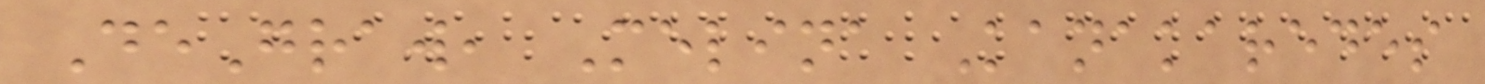DeGraw, Melina Kanakaredes
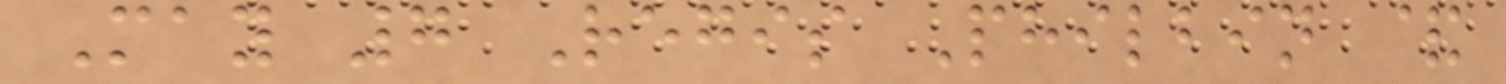May 7 Regis Philbin &
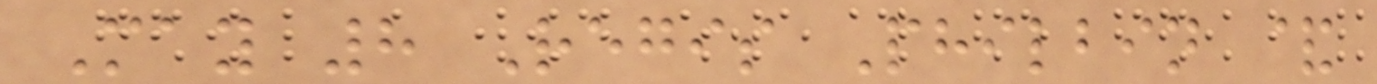May 8 Regis Philbin &
